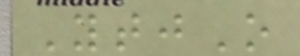YtjO
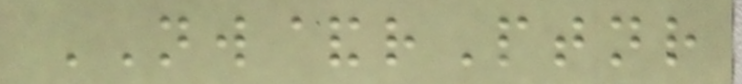NW&rPtnr
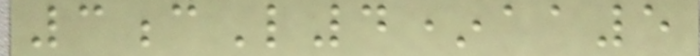3cL4*aa5
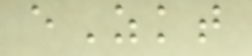eZkt
